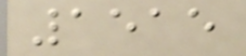1515
